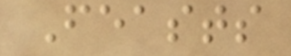Feasts
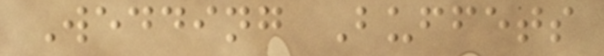Wedding Buffets
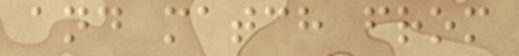and match from
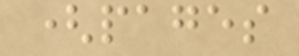(pages
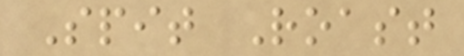Spit Roast
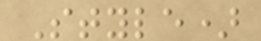Style)
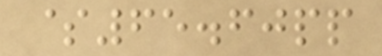$65.60pp
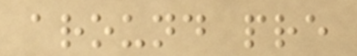around pre
